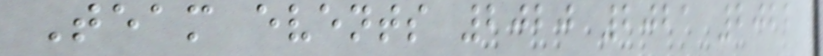Team events 2020 2021 2022
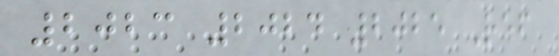2023 2024 2025 Ref
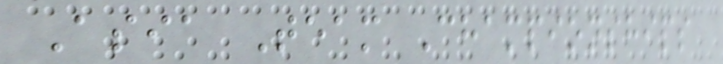Asia Team Championships
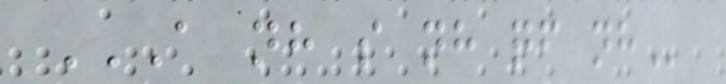A NH S NH QF NH
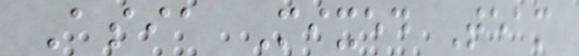Asia Mixed Team
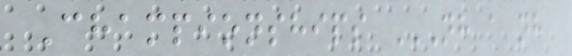Championships NH A NH
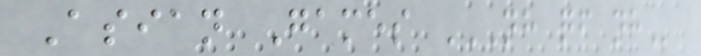Asian Games NH QF NH
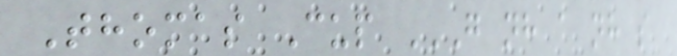Thomas Cup G NH A NH S
